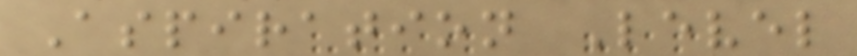Aspiration Level
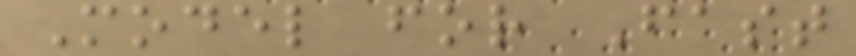Model for Fast
